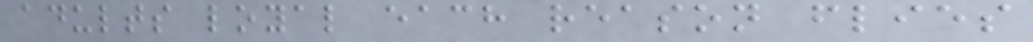adults loyal each reason flies
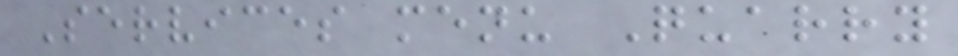Services menu Quarry
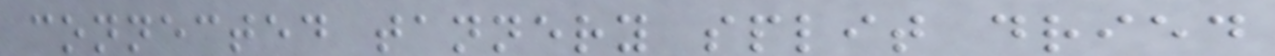connected tannery split dried
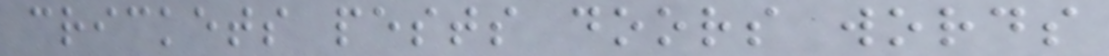crickets pests doors words
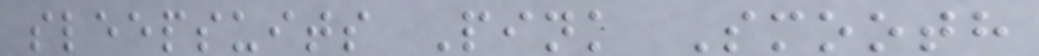sleepsuits Pink Smooth
